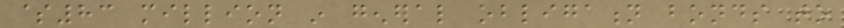$83 million in general obligation bonds to
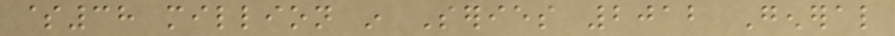$38 million in Series 2012 General
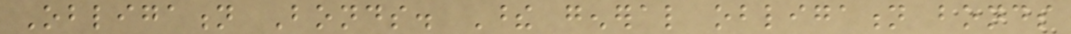Obligation Bonds. These general obligation bonds
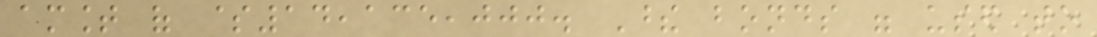amount of $14,135,000. These bonds were used to
